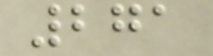271
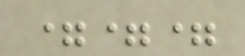===
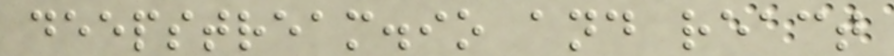deepstream.io and react
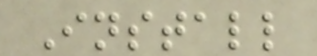Install
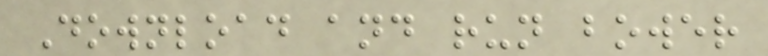Download and run bower
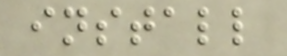install
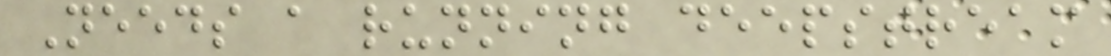Needs a running deepstream
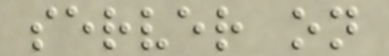server on
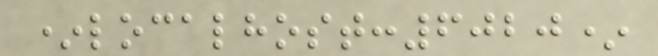*localhost:6020*
